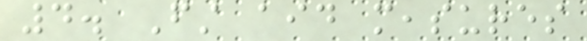4. First aid measures
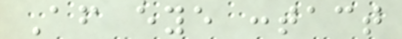After eye contact
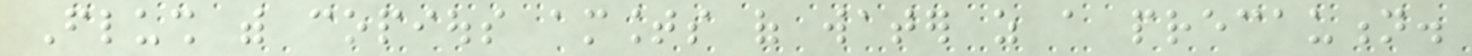Flush with copious amounts of water as a precaution.
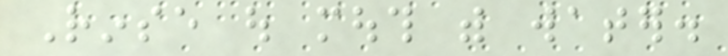Rinse out mouth with water.
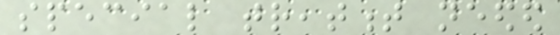special treatment needed
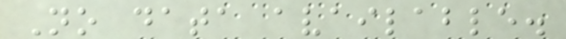No data available.
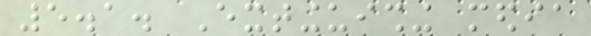5.1. Extinguishing media
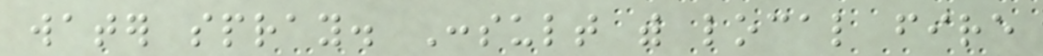water spray. Consult with local fire
